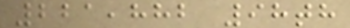221,882 98th
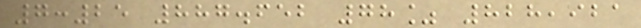7:25 887.652 78% 828,921
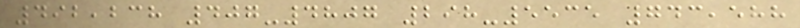492,238 407-4807 298-5535 743,588
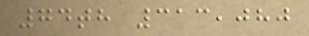74th 313,080
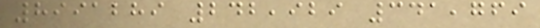8991289 242,929 341,769
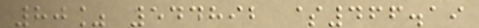80% 544892 $466.19
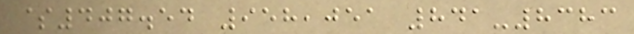$407.54 958,051 841-8383
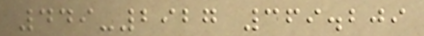449-2927 369.209
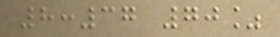8:37 70%
